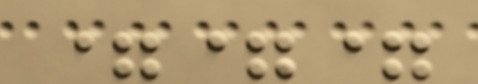===
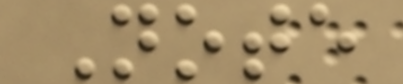Note
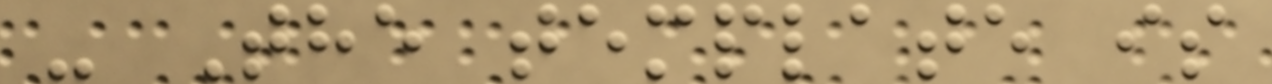- The template is
